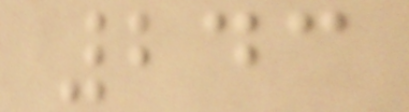243
